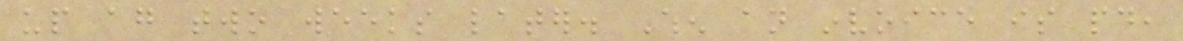up again two weeks later. When an invoice is paid,
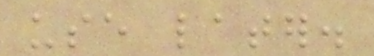use later.
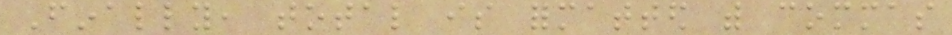Finally, total is formatted with commas
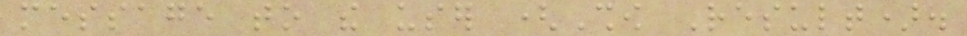message to the user (Show Result).
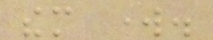them work.
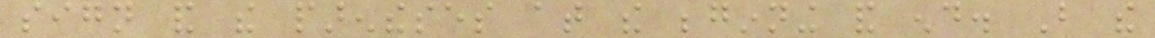sign and the parentheses at the beginning and end. But the
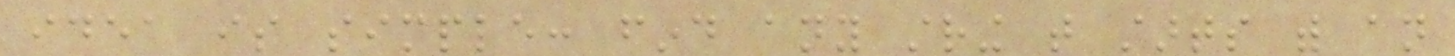idea is simple: find any string that starts with an
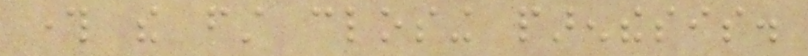through the first closing parenthesis.
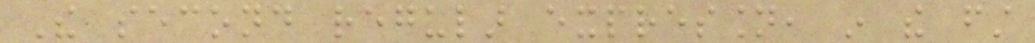The second regular expression, in the first
